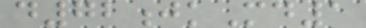d72jkMd1
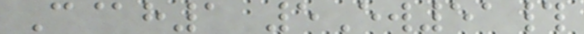C@h1 5Ew51#
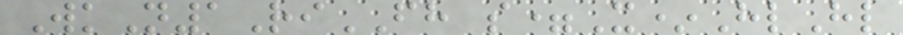WkN1RiFH s=X*HlHl
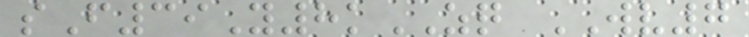sF39Y8kZQ WV7
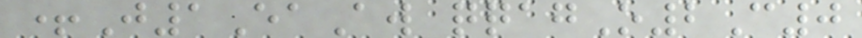+J1EaAw qqagO2C0
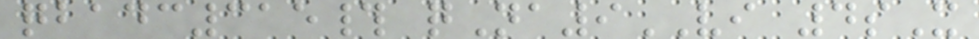qbadc315# qNa9VI 4sX
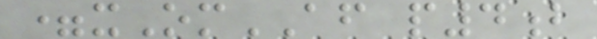=xOmAF p4b
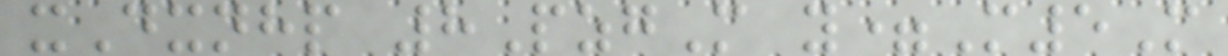xDxnhp 8PzgM y=M5M
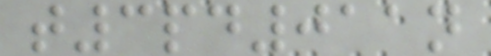t3pd011n
